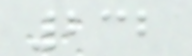232
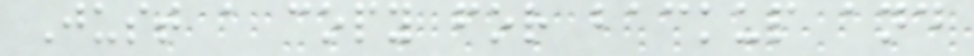Just a copy for backup and
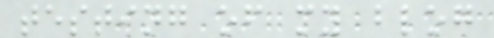testing of my blog
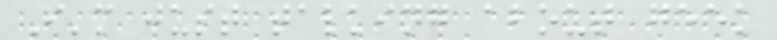I'm just talking about geek
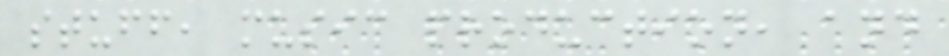stuff, music production, and
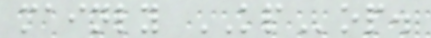mainly KPop.
